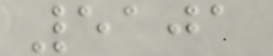5101
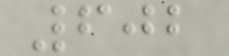602
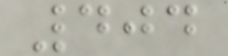404
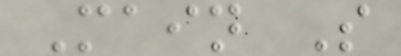Main S
